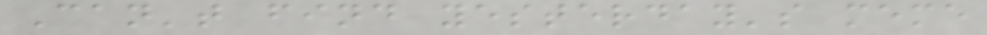Can't find yesterday's meme
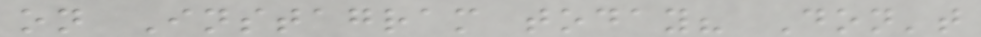on Instagram today? Don't
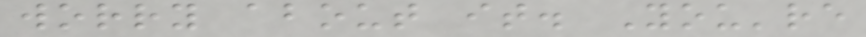worry about it. You're
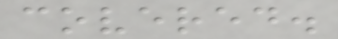covered.
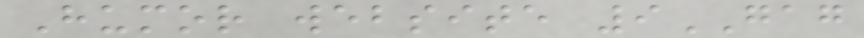Humor website 9GAG
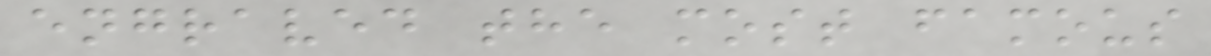engraved the most famous
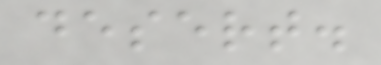desert.
